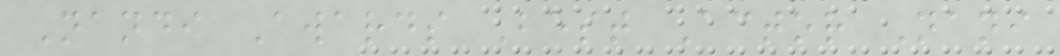Nandi Awards Best Actor Nani
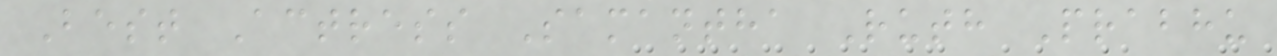Best Actress Samantha Ruth Prabhu
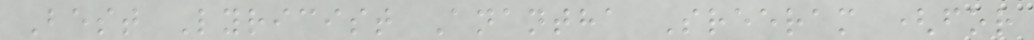Best Lyricist Anantha Sreeram (for
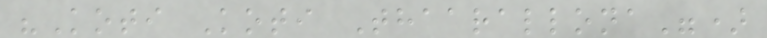"Koti Koti Thaarallona")
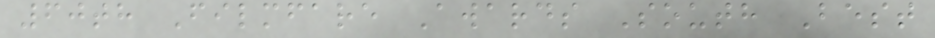60th Filmfare Awards South Best
